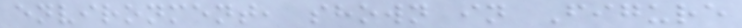environment, shown in Figure
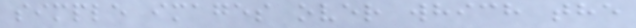simple images over which the
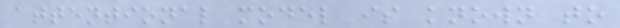attentional model is known to
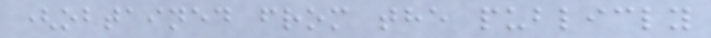(obtained from the publicly
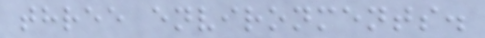three environments.
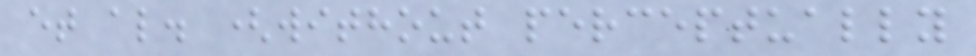et al. (without perceptually
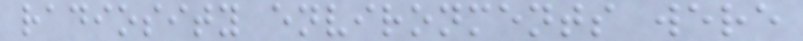radiosity environments were
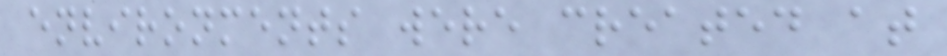environments were created at
